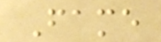Fame
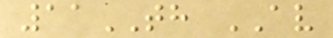11TH AV
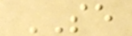SE
